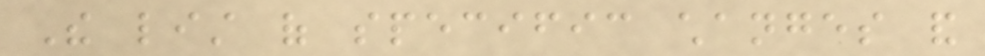The list of specific changes and
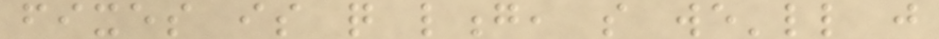fixes is quite long, so we'll just
